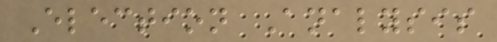Election Analysis
